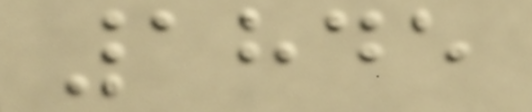1845
